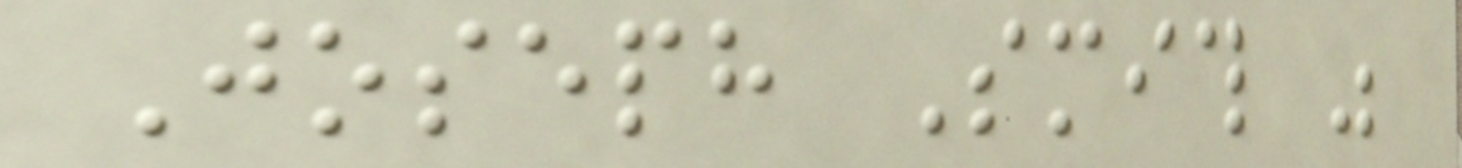Joseph Smith was
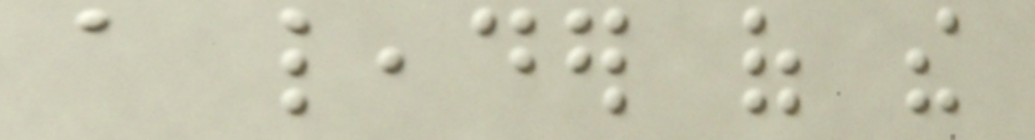a leader of the
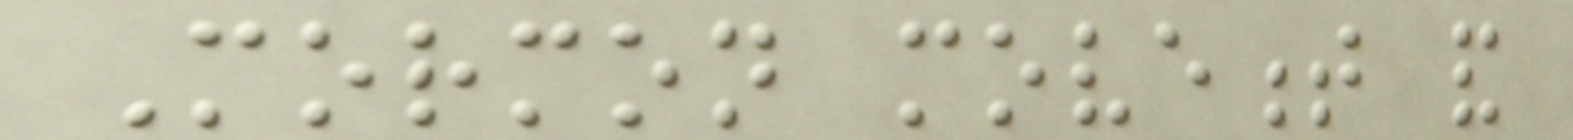Mormon movement and
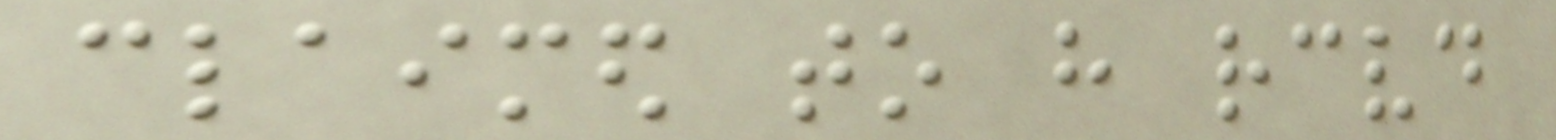claimed to have received
